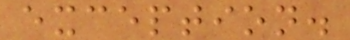exception.
